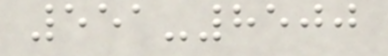551-8500
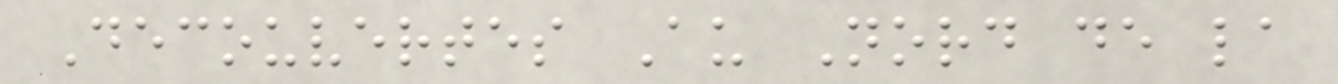Decouvertes Au Nord de la
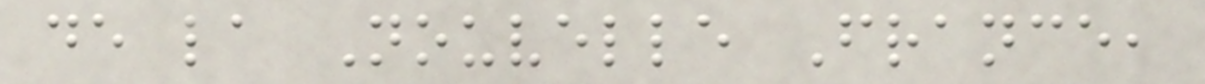de la Nouvelle France,
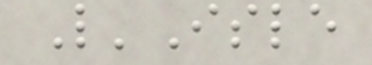L'Isle
